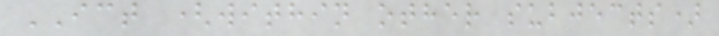ICT (within other subjects)
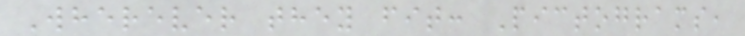Wherever they fit: Pictograms,
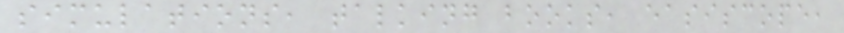simulations, talking books, easiscope,
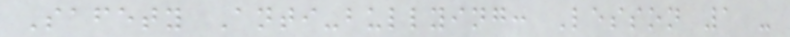Safety Anti-bullying: Lesson 1 -
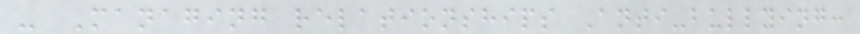- Managing relationships Anti-bullying:
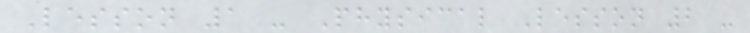Lesson 1 - Physical Lesson 2 -
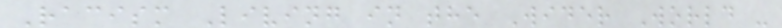Racism Living in the Wider World -
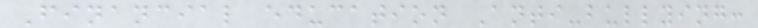Financial education Anti-bullying:
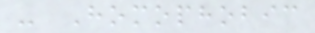- Homophobic
